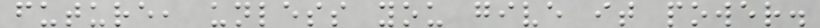future, unless you give it power.
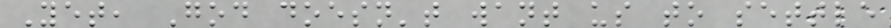Yet, God doesn't want us to settle
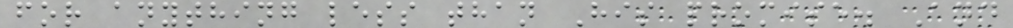for anything less than His promise. And
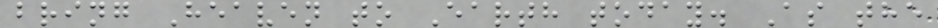bring Heaven to Earth today. As the
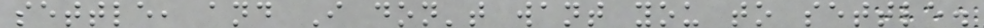settle, and I don't want you to settle.
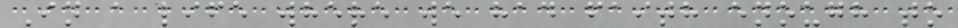In a life where we had faith enough to
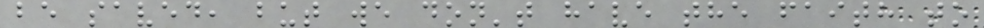be saved, but we don't have the faith to
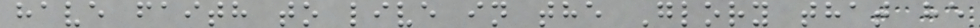have faith to live in the Glory that he
